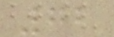72
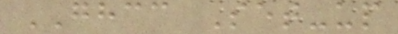GHCC Set-up
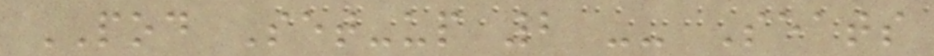POD Set-up 2 -- Seats
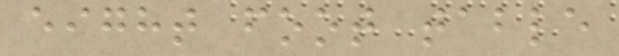eight foot table
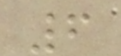6
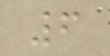6
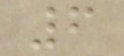6
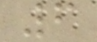6
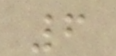6
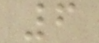6
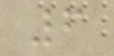6
